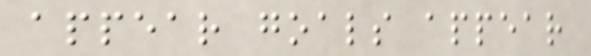appear goals appear
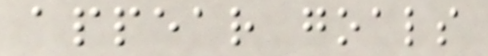appear goals
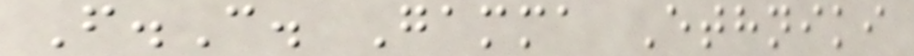F.C. Gamma Ethniki
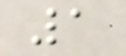1
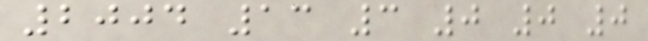2004 13 3 0 0 0
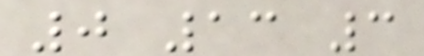0 13 3
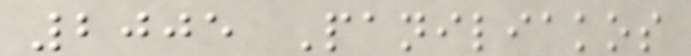2005 Paniliakos
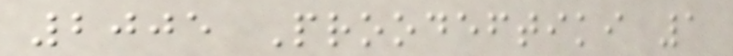2005 Proodeftiki 1
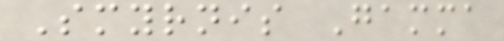Smyrnis Gamma
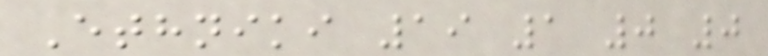Ethniki 19 1 0 0
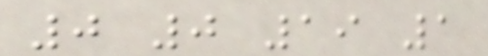0 0 19 1
